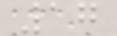17
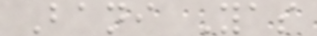Bani Yas
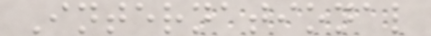International
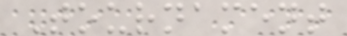Tournament
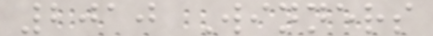2010 Winners
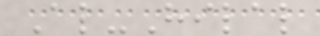Al-Hilal
